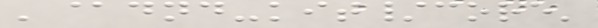'@dnd-kit/core'
